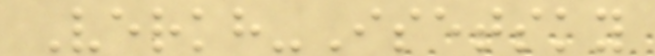Verkh-Isetsky
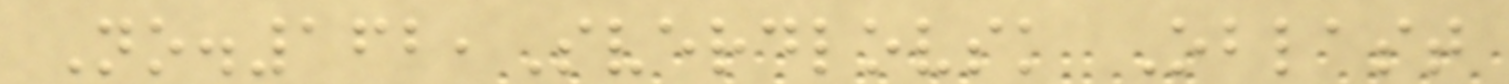No.162,Sverdlovsk Oblast
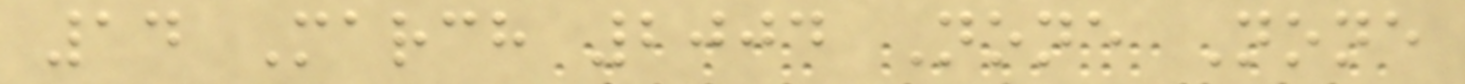14 March 2004 None None
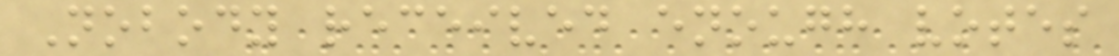Nobody received enough votes
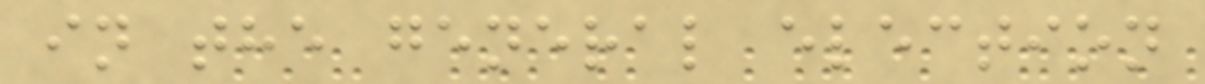in the general election
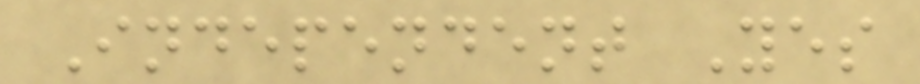Independent Yes
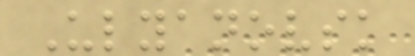Ulyanovsk
